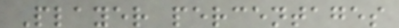Player percentages
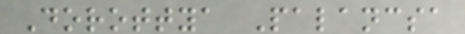Dorottya Palancsa
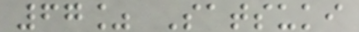67% Satsuki
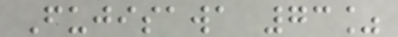Fujisawa 73%
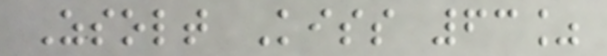Zsolt Kiss 63%
